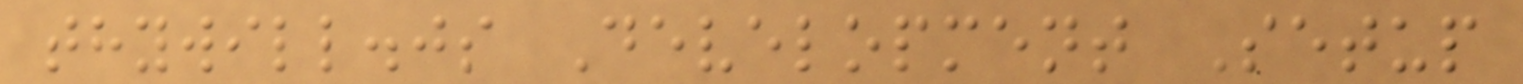thywill.js Development Setup
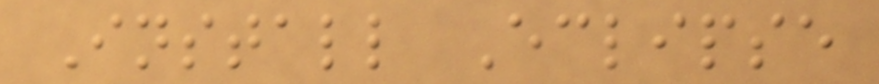Install Eclipse
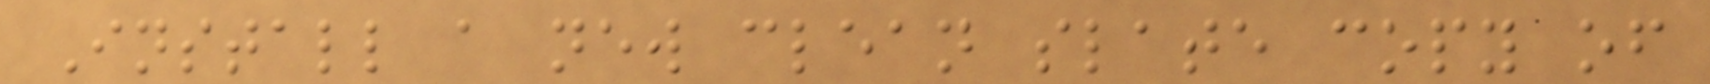Install a new clean slate copy of
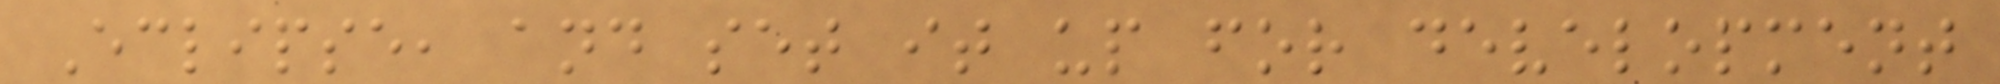Eclipse, and set it up for development
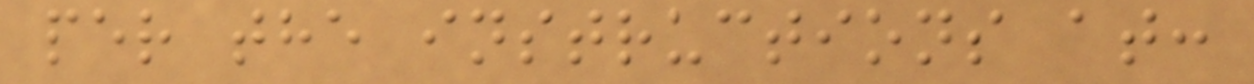per the instructions at:
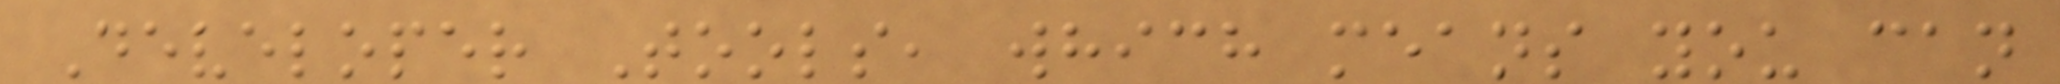Developer Tools, which means you can
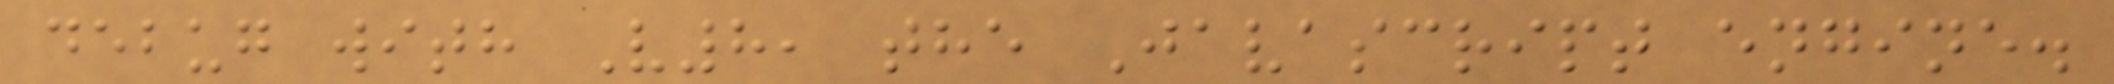debug with V8, the Javascript engine.
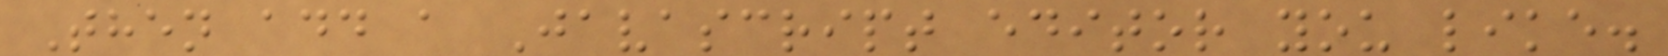Then add a Javascript editor you like.
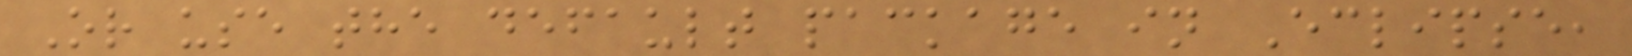Or use the default package in Eclipse,
